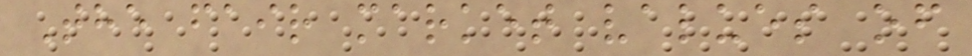The fair market values of
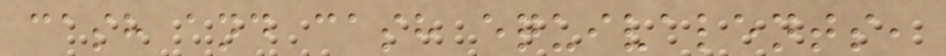cash and cash equivalents,
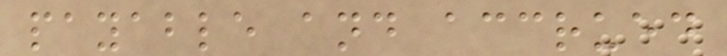payable and accrued
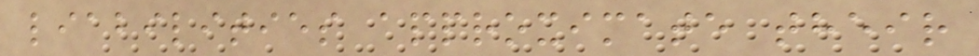liabilities approximate their
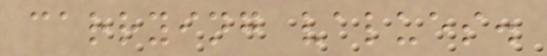carrying values.
